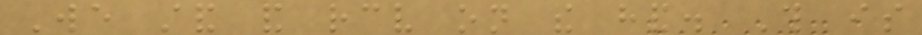We stand and receive on the hand. This is
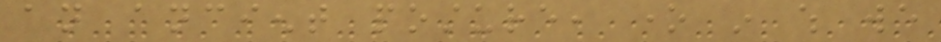an ancient posture, one in which we
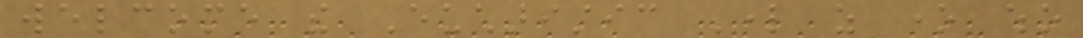welcome the Eucharistic Lord as one who
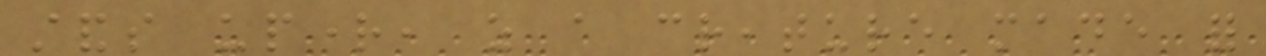stands upright, as a creature made for
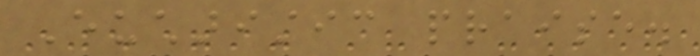Eucharistic praise.
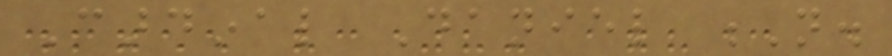Cardinal Daniel N.
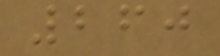260
